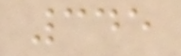345
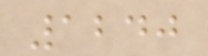1240
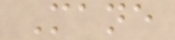Mane
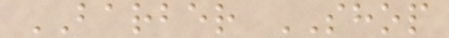BARBER SHOP
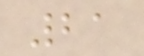21
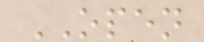OPEN
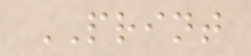PRINT
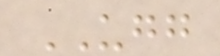UGG
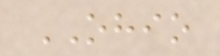OHIO
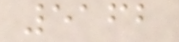5162
